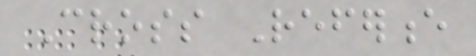Cross Reference
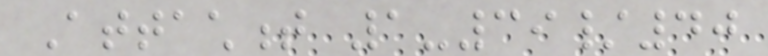Attachment 1-39/40
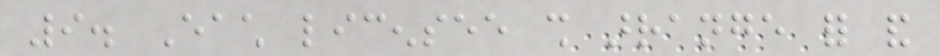9. Each licensee shall arrange for and
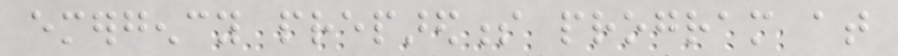emergency preparedness program at
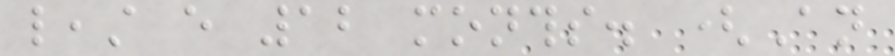least every 12 months. (An
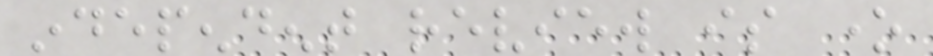independent review is one
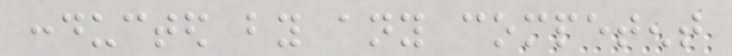conducted by any competent
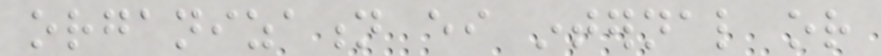organization either internal or
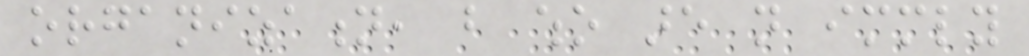organization, but who are not immediately
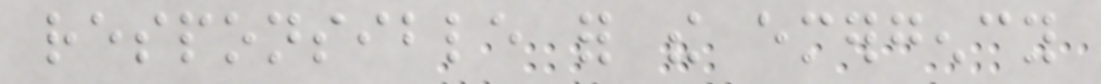responsible for the emergency
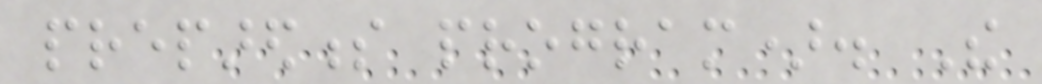preparedness program). The
